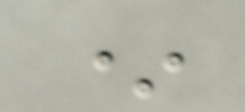*
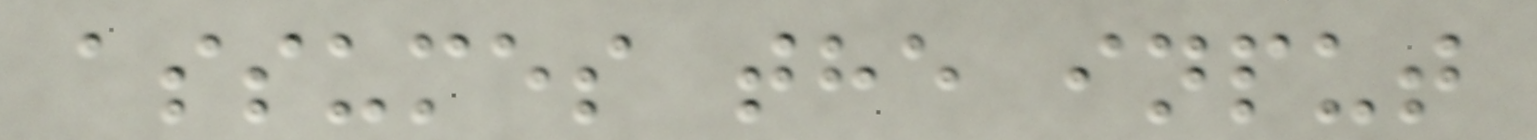assumes the input
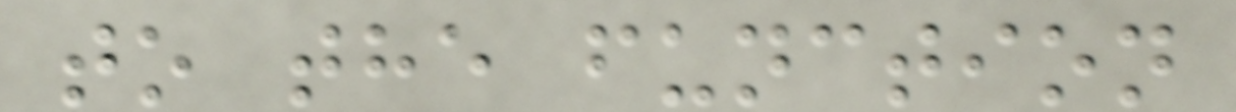to the function
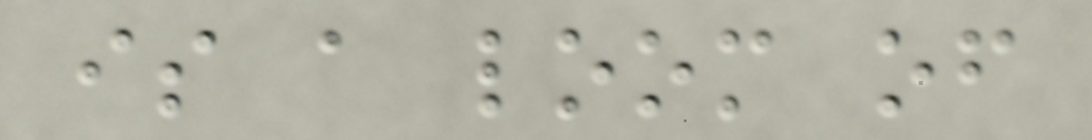is a loom of
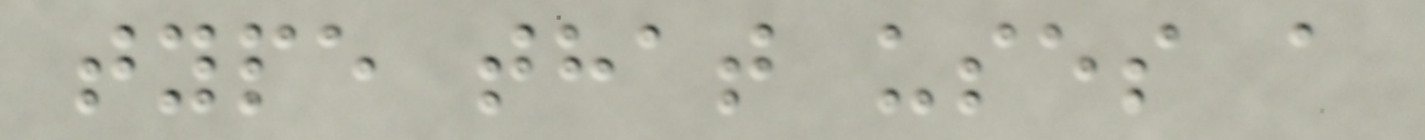type that uses a
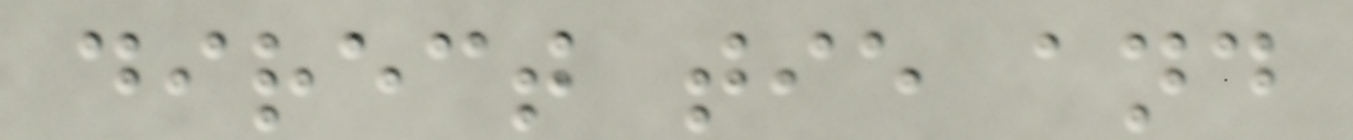direct tie and
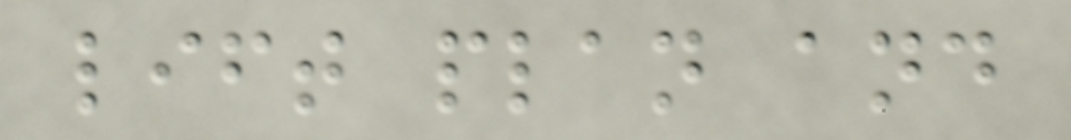lift plan and
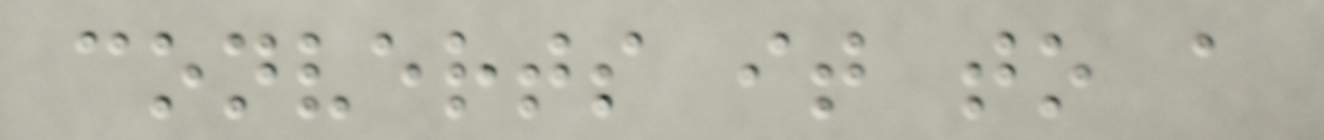converts it to a
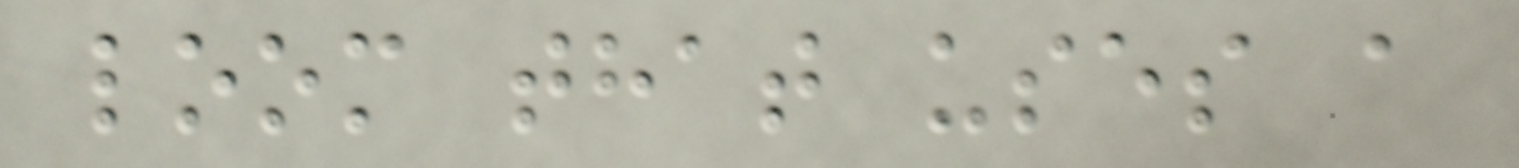loom that uses a
